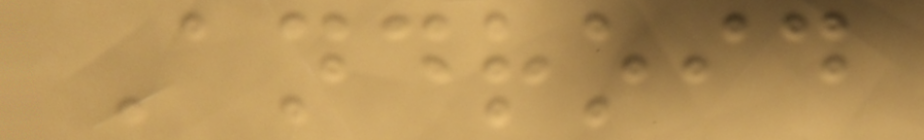Android
